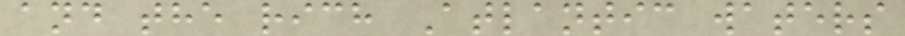and the rich Atlantic waters
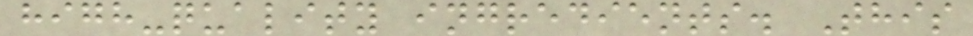high-quality ingredients. This
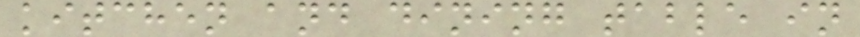kitchen and dining table in
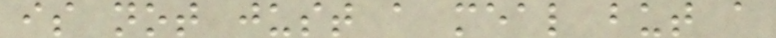is not just a meal but a
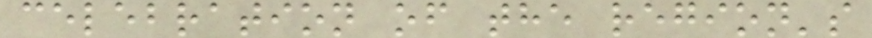celebration of the region's
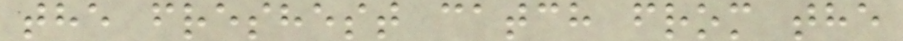the freshest catch from the
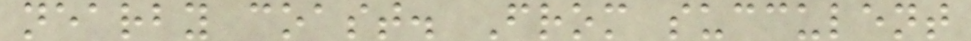nearby coast. From succulent
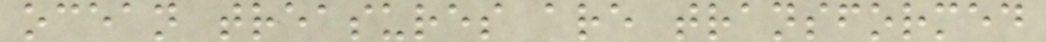ocean treasures are transformed
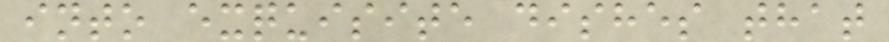into exquisite dishes that
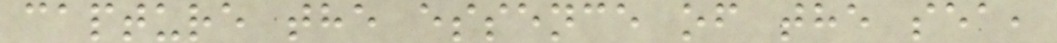capture the essence of the sea,
